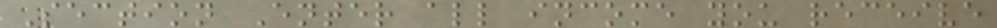Section Enter all income you receive
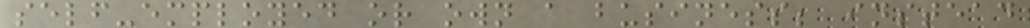self-employed or own a business; instead
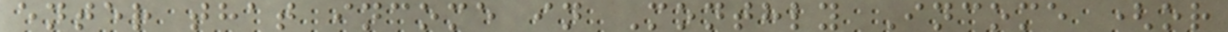enter that income in Monthly Income (or
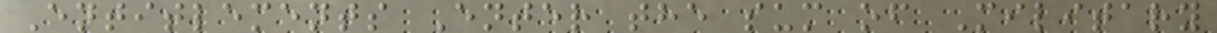Entitlements Enter the sum of Military
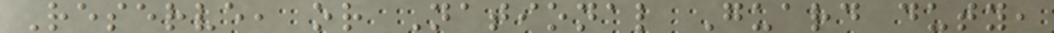Reserve, or National Guard duty,
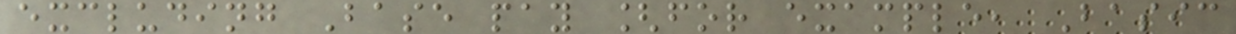excluding Base pay [for example, Basic
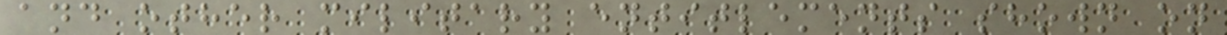and other military entitlements shown on
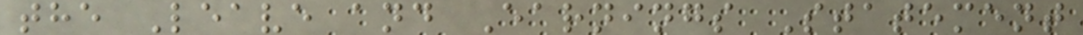the Leave and Earnings Statement
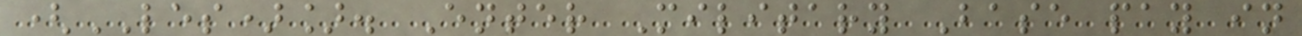(LES)]. Enter Military Base pay in
